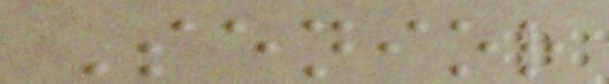Senior
